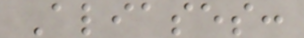Aliases:
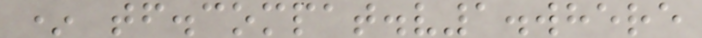* tf.compat.v1.where
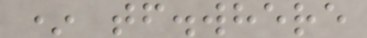* tf.where
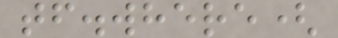tf.where(
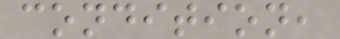condition,
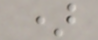)
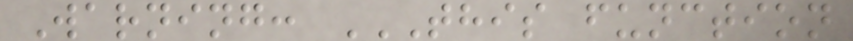Warning: THIS FUNCTION
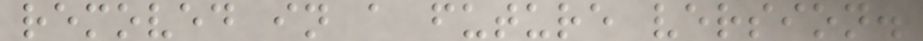removed in a future version.
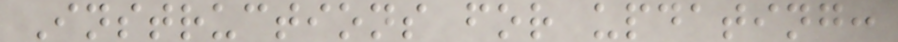Instructions for updating:
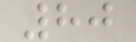80
